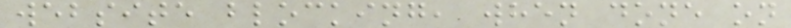website blocking, when done on
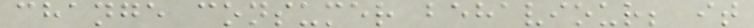change consumer behaviour; it
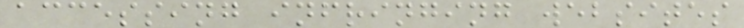accessing infringing websites
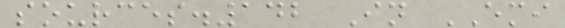sources.142 In EMI
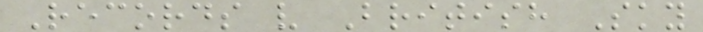Records v British Sky
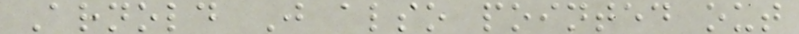Arnold J also pointed out
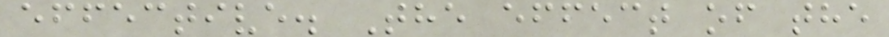effective. The effect of the
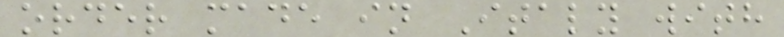order made in Italy with
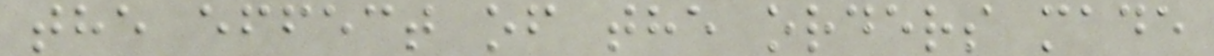the effect of the orders made
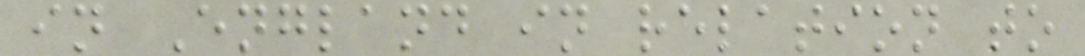in England in relation to
